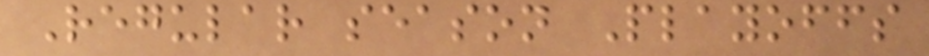Regular season Playoffs
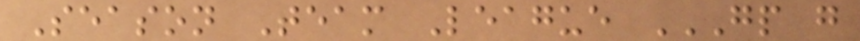Season Team League GP G
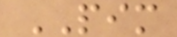PIM
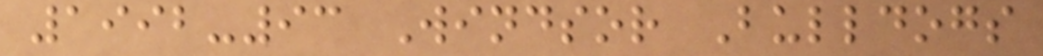1992-93 Windsor Bulldogs
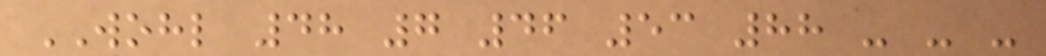WOHL 48 7 46 53 88 - - -
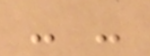- -
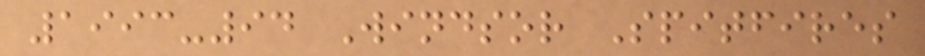1993-94 Windsor Spitfires
